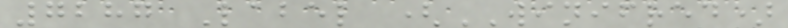7287 Label (WINIFRED)
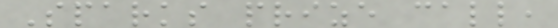Sparks prize call,
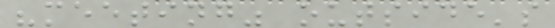"meeting" outside's
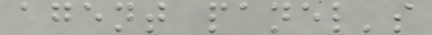agent panel's
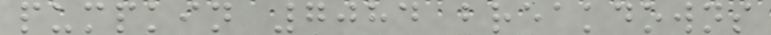pumpkin 7084 breakdowns
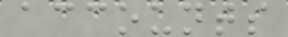accounts
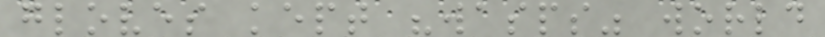gloves kept "wasps" world
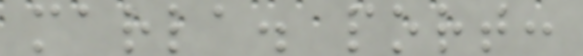marla. port:
